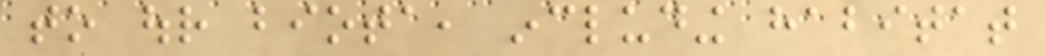to our biota, including habitat
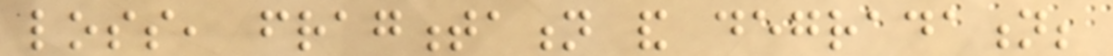loss, fragmentation and degradation;
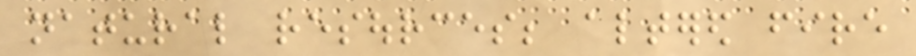natural resources; altered fire
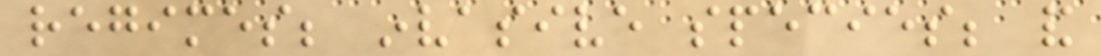regimes; invasive species; and
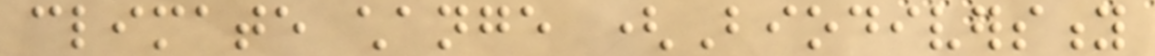climate change (Biodiversity
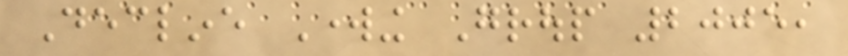Decline Working Group 2005,
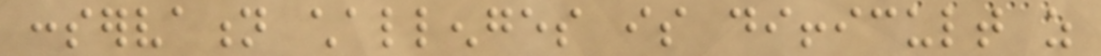conservation challenges is difficult as
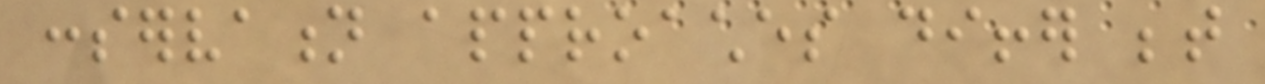conservation approaches differ between
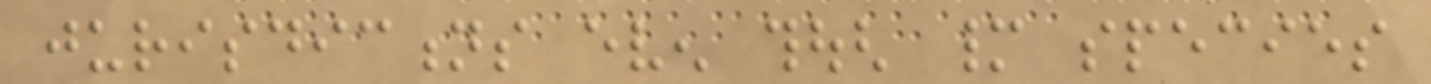jurisdictions even though many species
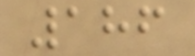186
